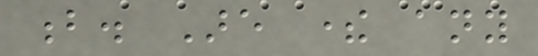b. Are there any
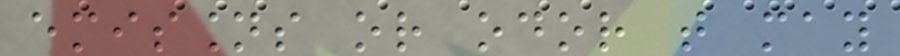emissions or odor that may
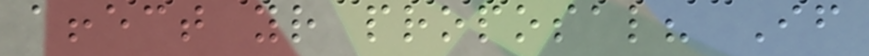affect your proposal? If
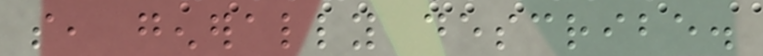so, generally describe.
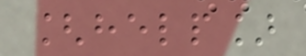[help]
